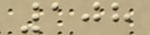108
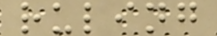ruling
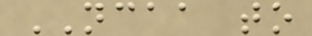NCAA to
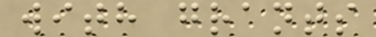with grants
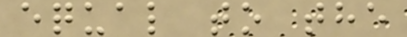equal to the
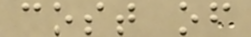cost of
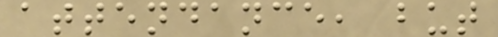attendance, but
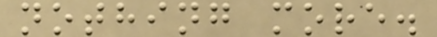nothing more.
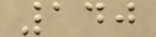140
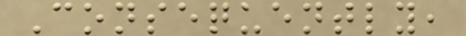Consequently,
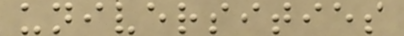universities
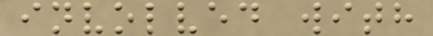involved with
